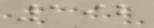192
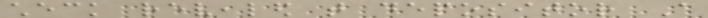check revealed that depositor A
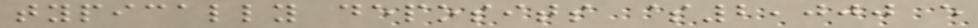typically deposits $2,000 every
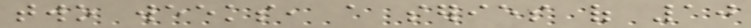two weeks, a series of 10
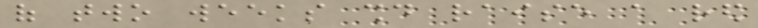of two weeks should raise a red
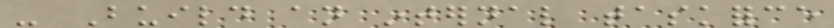- Build an internal taskforce
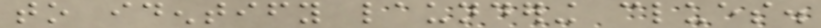to identify laundering clues.
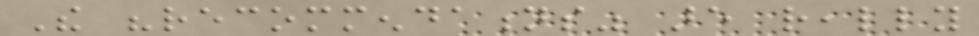The "recommendations" are really
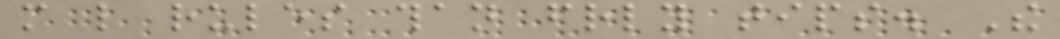more like rules than friendly tips. The
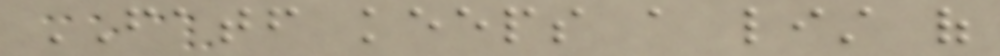FATF keeps a list of
